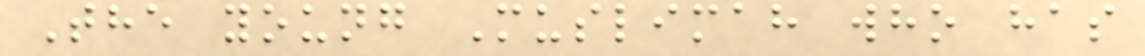The young Muslimah who has
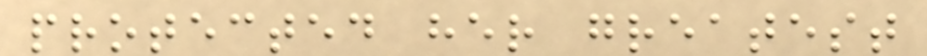protected her greatest
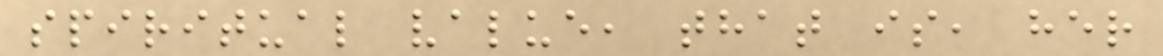spiritual value, that is, her
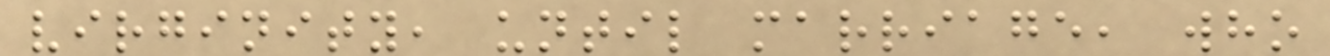virginity, until marriage, who
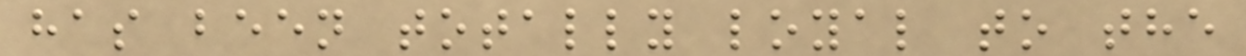has been totally loyal to the
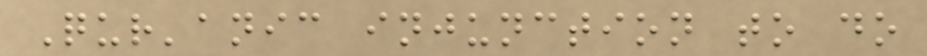Qur'anic injunction to do
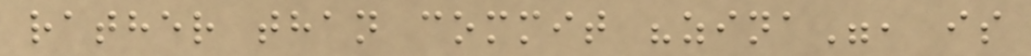rather than commit "zina", is
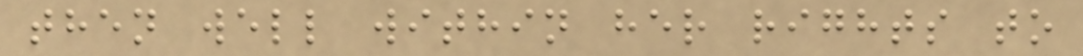then well within her rights to
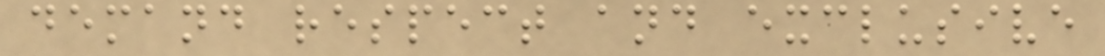demand respect and exclusive
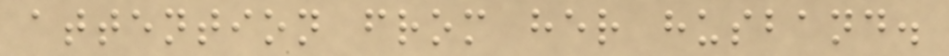attention from her husband.
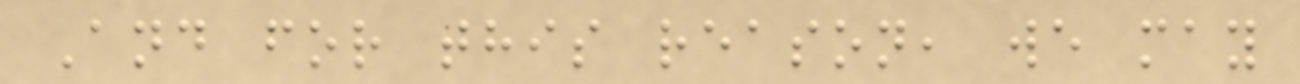And for this reason, we may
